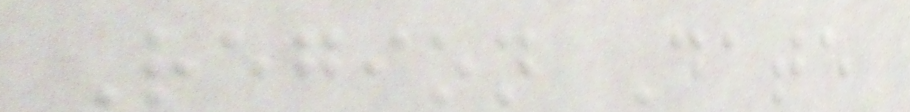Region Date
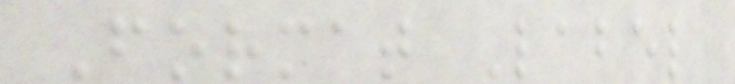Format Label
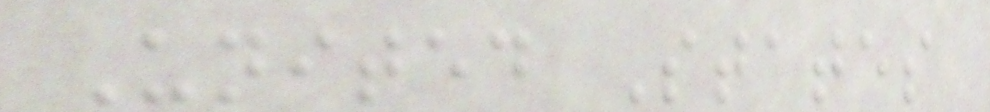United States
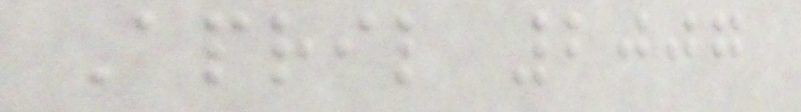April 2007
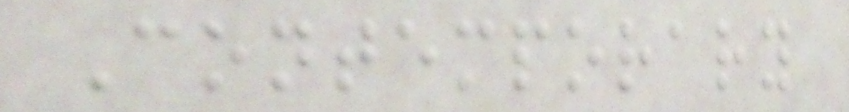Contemporary
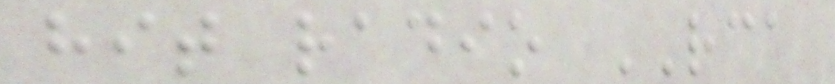hit radio RCA
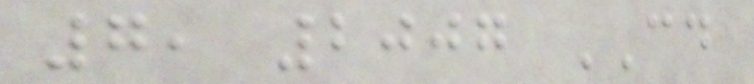7, 2007 CD
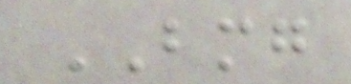BMG
